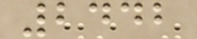2442
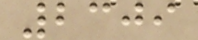2309
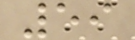59
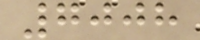7008
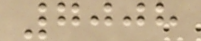7008
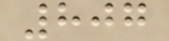807
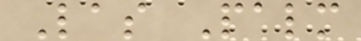Las Palm
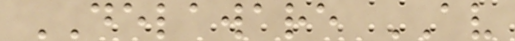DELAWARE AV
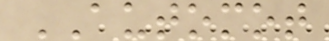AUTOMOT
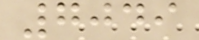7049
